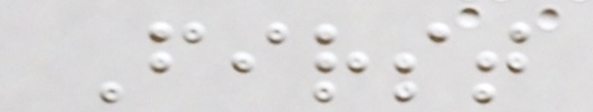First
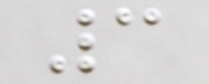3
